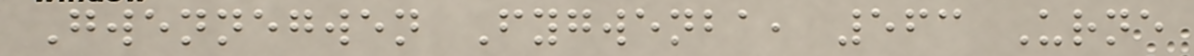Gwennegwen Fygwenba, 563 Urne
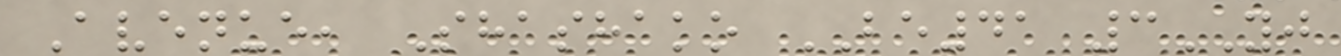Avenue, Shashako BE41 3YJ
